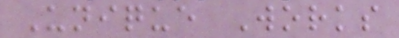Unique Works
